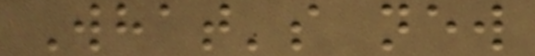What's new
